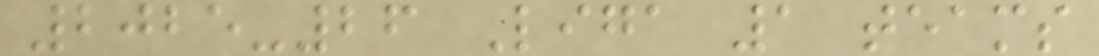2025-26 Liga 1 teams
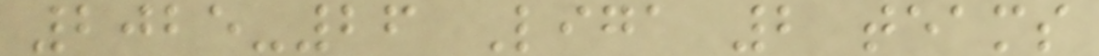2025-26 Liga 2 teams
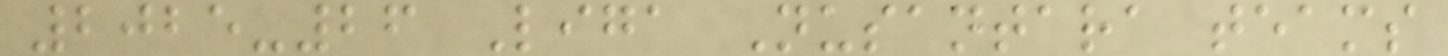2025-26 Liga Nusantara teams
